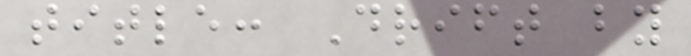title: Drift by
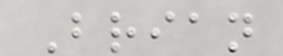Brian
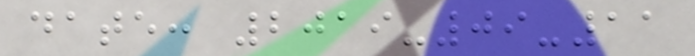date: 2019-09-11
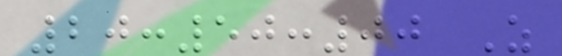20:50:00 Z
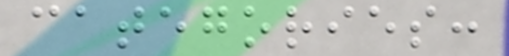categories:
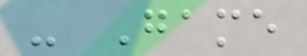- Game
